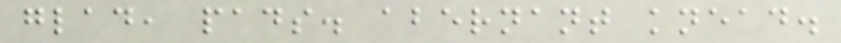glad, pads. abernant knead.
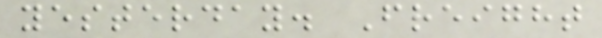yesterday. Freight
